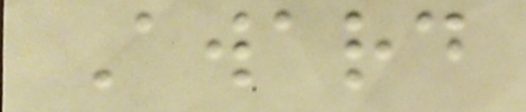Award
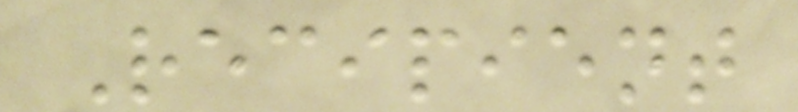Recipient
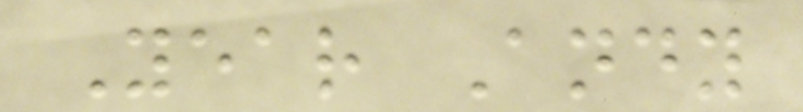Year Andy
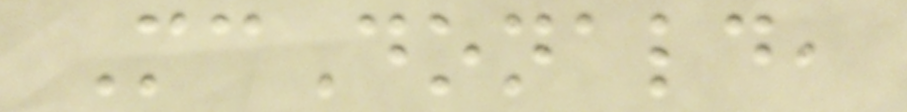McDonald,
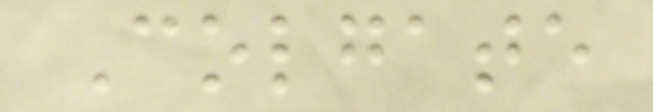Colgate
